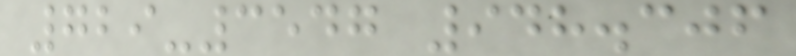729-3547 948.306
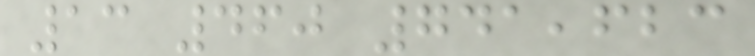13 460 741,623
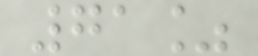71%
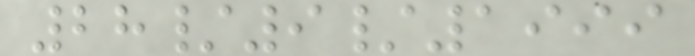28/9/1999
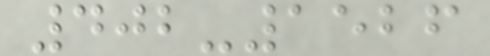402-1526
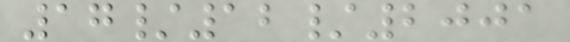17/12/2001
